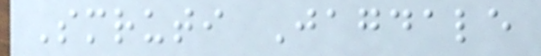Smruti Jagdale
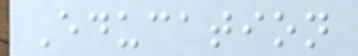Education
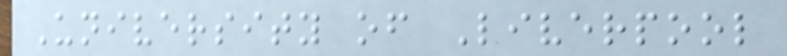University of Liverpool
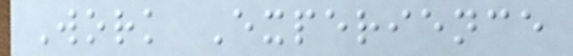Work Experience
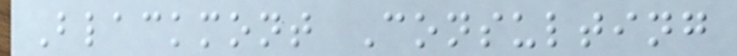Blackmont Consulting
